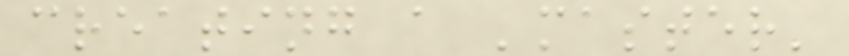creating a 'master'
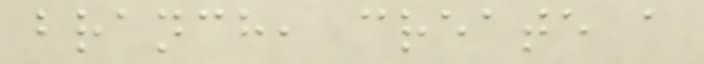branch, create a
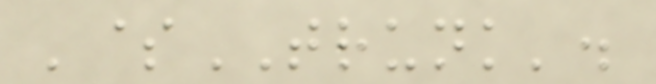'$TRUNK'.
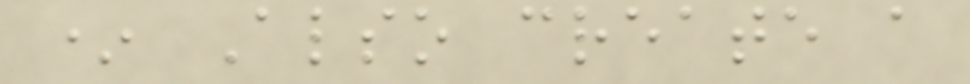* Also create a
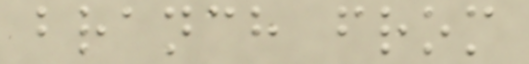branch from
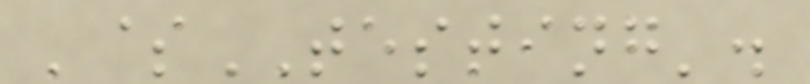'$TESTING'.
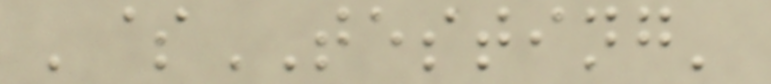'$TESTING'
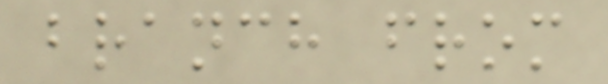branch from
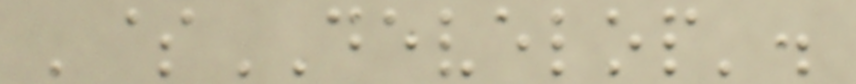'$DEVELOP'.
